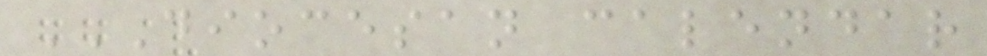DIOCESAN CALENDAR
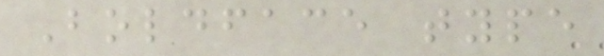Boldface type
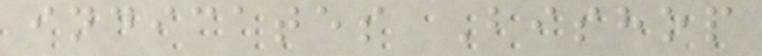indicates Bishop
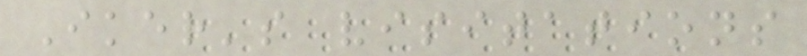Iker's visitations
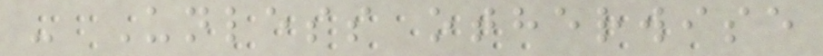- Unless otherwise
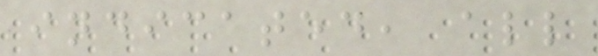indicated, all
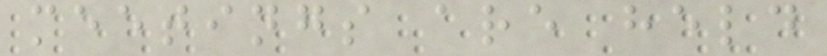meetings are held
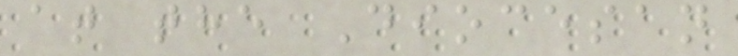at the Diocesan
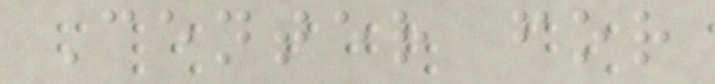Center for
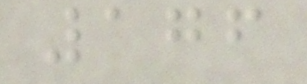176
